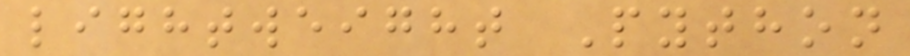lightweight Python
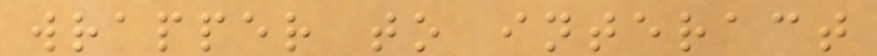wrapper to interact
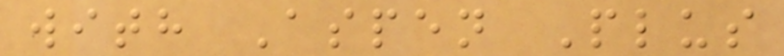with Aspen Plus
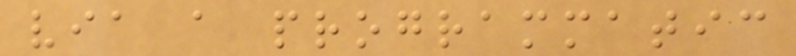via a programmatic
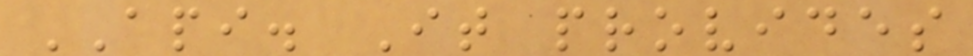API. It provides
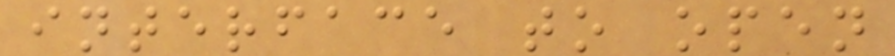interface to open
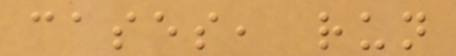cases, run
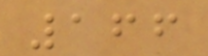166
